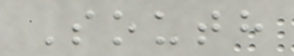South
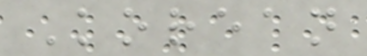Korean
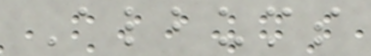Albums
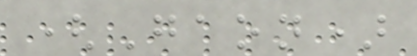(Gaon)
